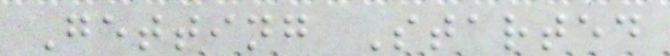Getting Started
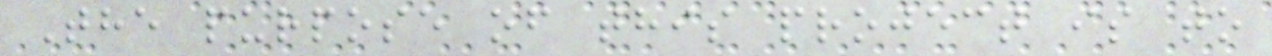The purpose of this project is to
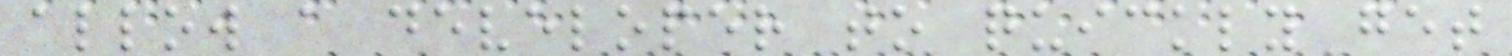allow a developer to quickly get
